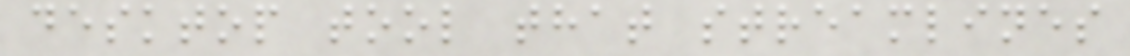desktop tool that streamlines
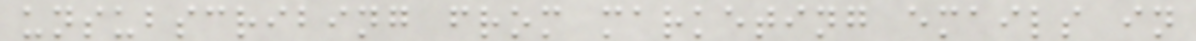unsubscribing from marketing emails in
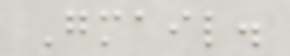Gmail.
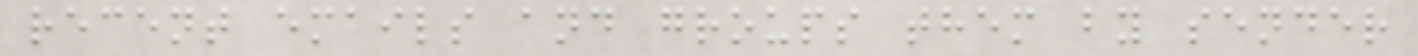recent emails and groups them by sender
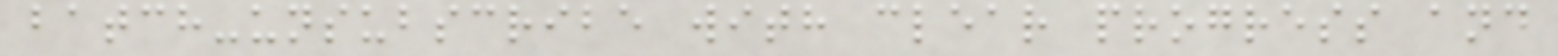batch-unsubscribe with clear progress and
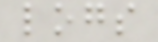logs
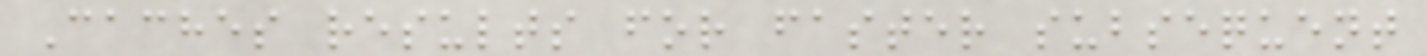Caches results for faster subsequent
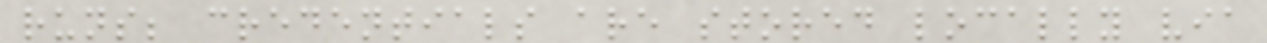runs; credentials are stored locally via
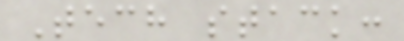Tech stack:
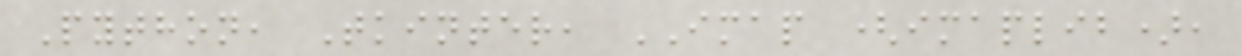Python, Tkinter, IMAP (imaplib),
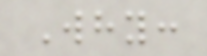Why:
